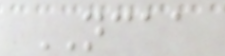NCAA
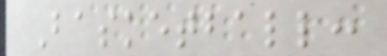Basketball:
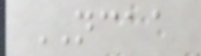NCAA
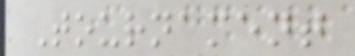Tournament
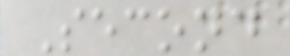Second
